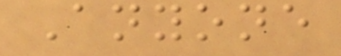Anyone
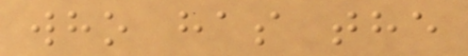who has the
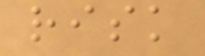risk
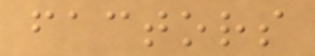factors
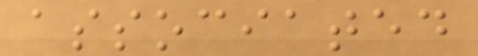associated
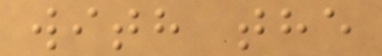with the
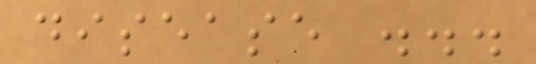disease ...
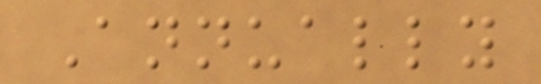Annually
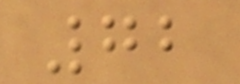72
